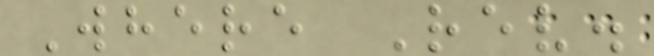Where Rev.
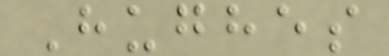Hughes
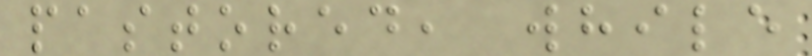pastored, while
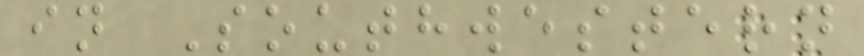in Southwestern
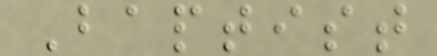Baptist
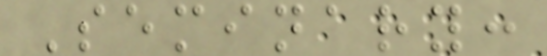Seminary:
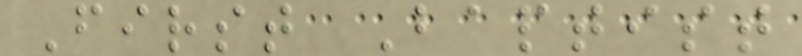First Baptist
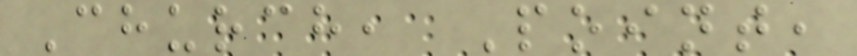Church, Point,
